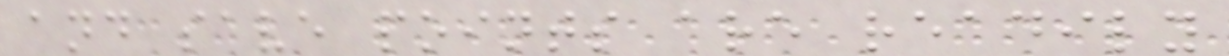and save points are readily
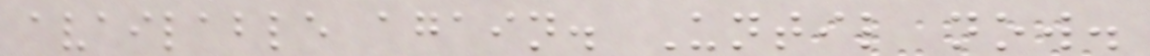available again. Until now.
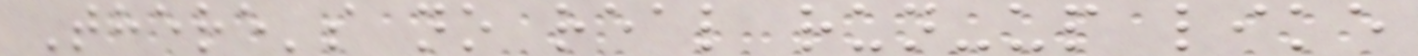There's no real run-up like
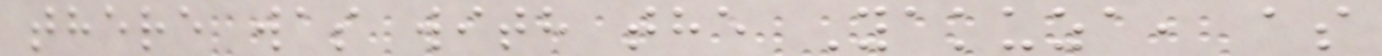there was with the Yakuza, as
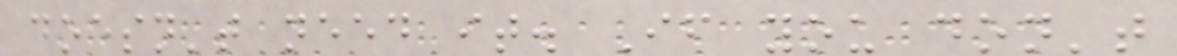doesn't need it. If you don't
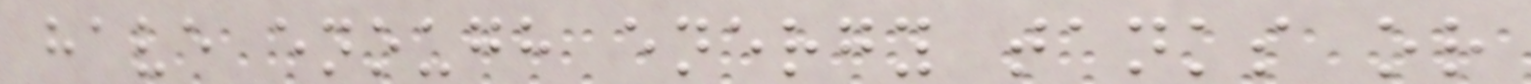have enough energy tanks or
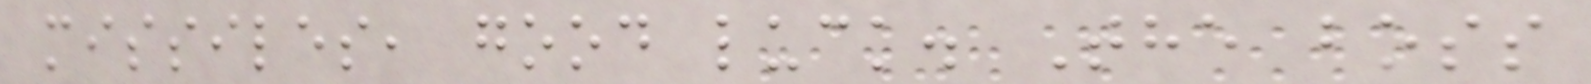missiles, good luck. The boss
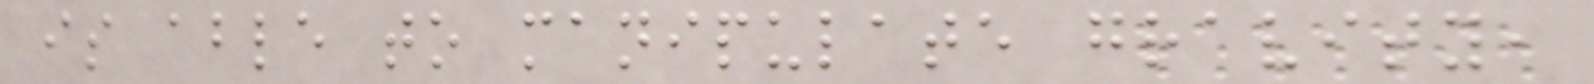is able to manipulate gravity,
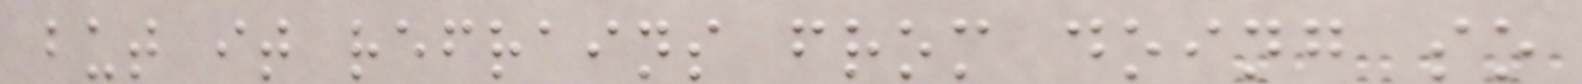but it refrains from doing so
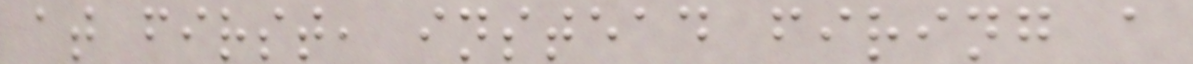at first, instead firing a
